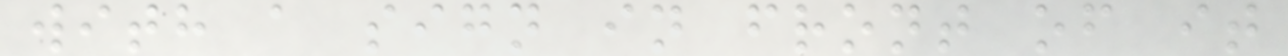with a sign in front of it
